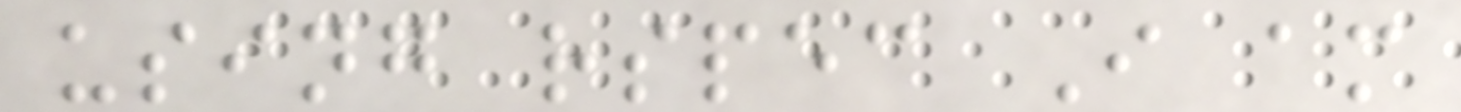using rspec I am
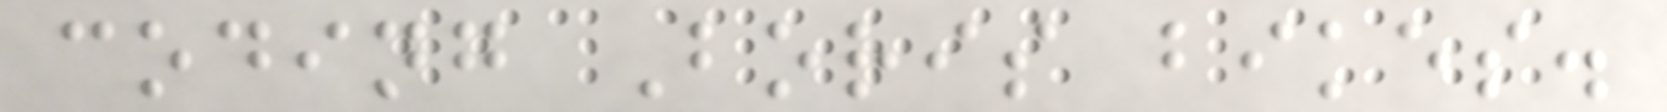coding Boris bikes.
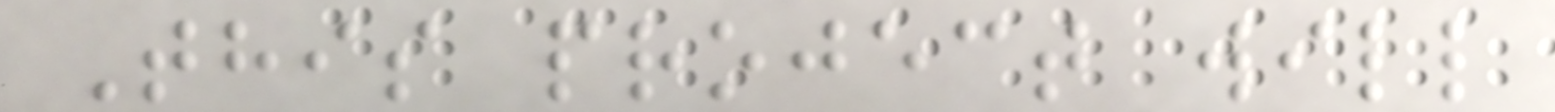This project will
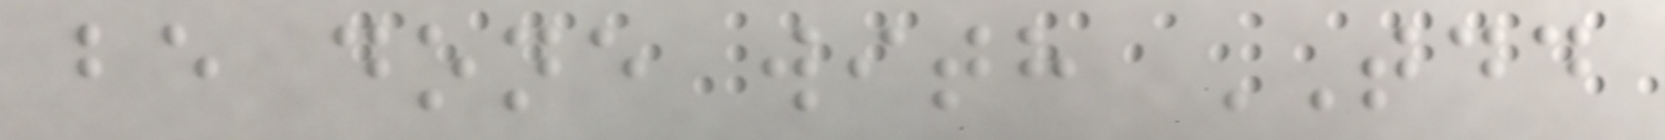be done with TDD
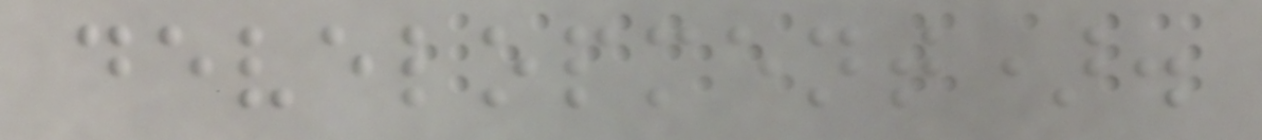development).
